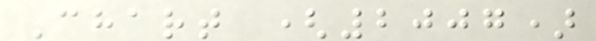Chart (2007)
